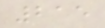215
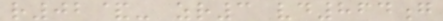r02&- zr3 vd864g
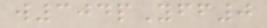w304pYff0
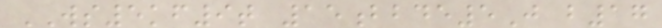WS5kf9t 15bbde5J b17
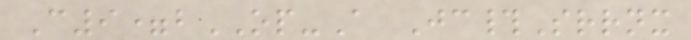C9=bOP-A Jc#Srrnx
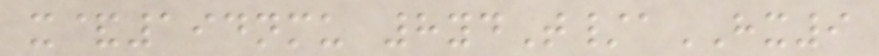x&194nmu 8ydT/aHX9
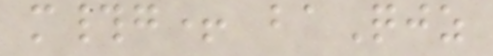m#g+ baQjz
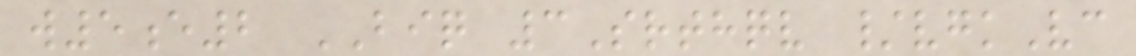w5e2 BIQ 3Srthqv /vgkVc
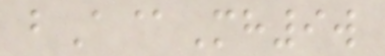bA@Mh9w
